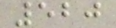520
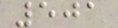501
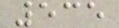535
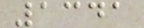1341
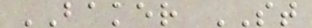BAKER ST
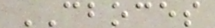CBOCES
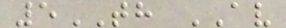5TH AV
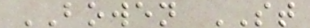BOWEN ST
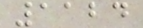1124
